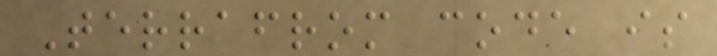Terrafrom code is
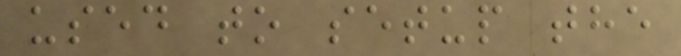used to setup the
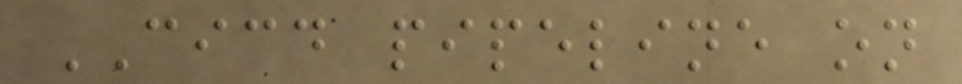CICD pipeline on
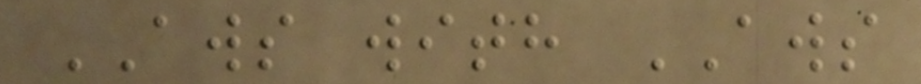AWS with AWS
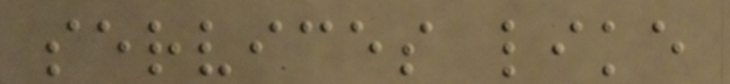services like
